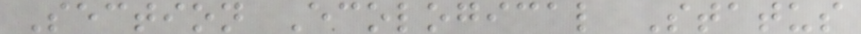Section Ecological Status
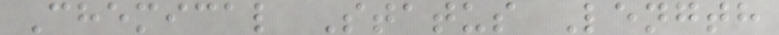Chemical Status Length
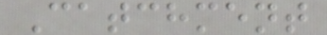Catchment
